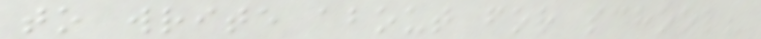to write about for school?
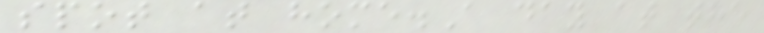spot at home.A day at the
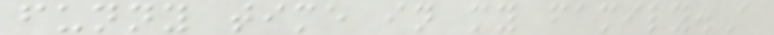funny time in my family.A
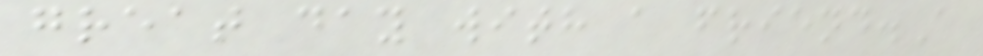great day with a friend.A
